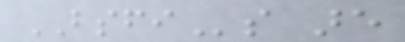BSFIs are
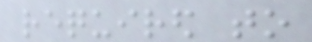required to
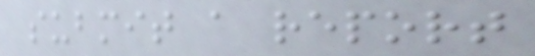submit a report
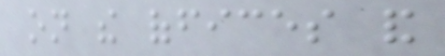on the offices and
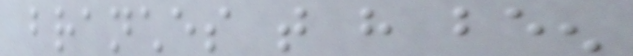branches that have been
